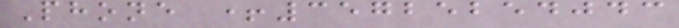Phone +35725254043
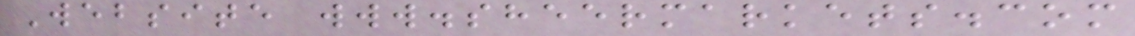Website www.sheermarkets.com
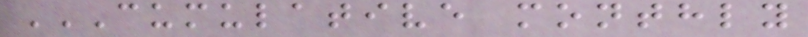CUMULATIVE MONTHLY
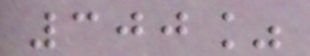300%
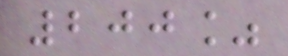200%
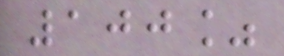100%
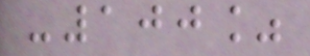-100%
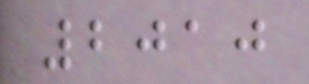2010
